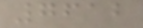7612
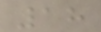18
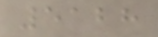5128
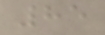85
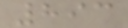893
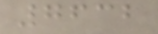7632
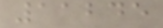11245
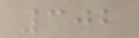302
